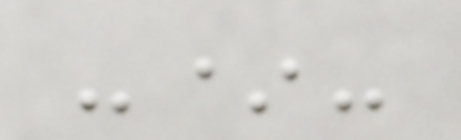-*-
